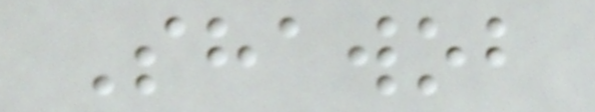Shawob
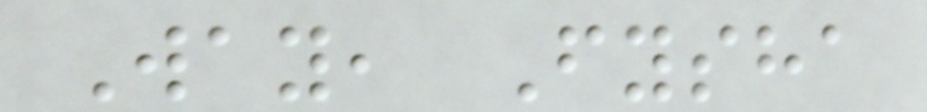Way, Fysha
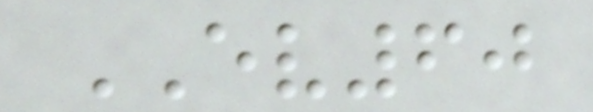EV60
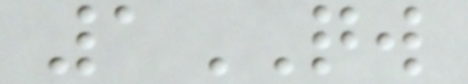1QW
